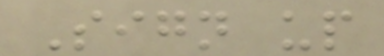Sign up
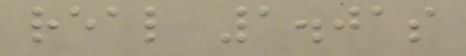real 1.01s
